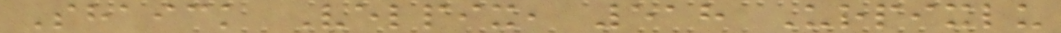Shaick Velpix, 518 Urpixlu
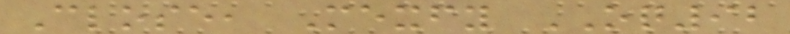Close, Mexfy OQ92
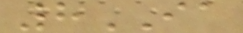8IA
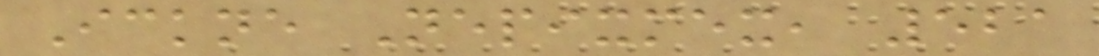Ickne Nepixmex, 521
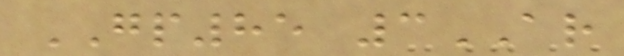GP85 3AR
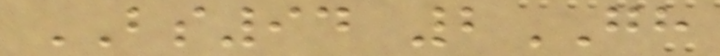BS94 2GH
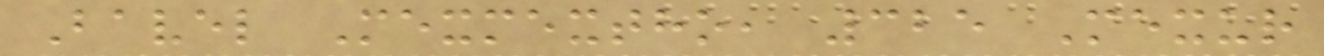Bavel Mexmextho, 325 Mexur
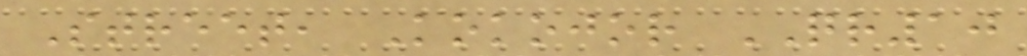Street, Kokojor QR10
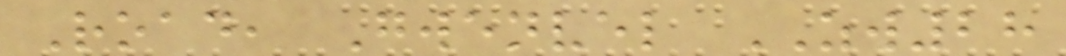Road, Gwenvel ZW28
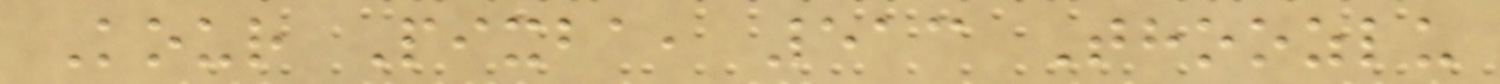Kour Pixba, 513 Thoozlu
